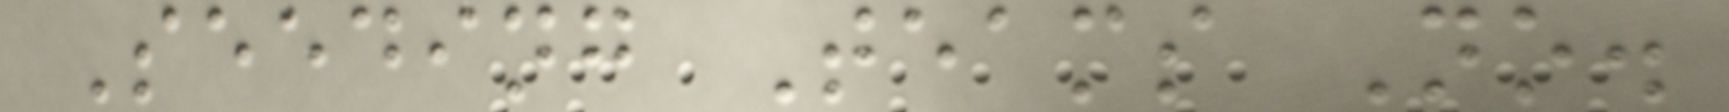Seeding Teams No.
